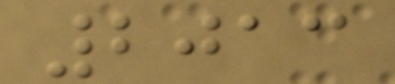2013
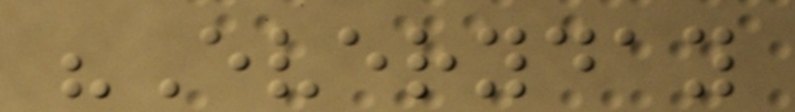"Everyday
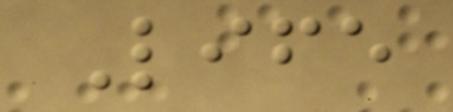Life
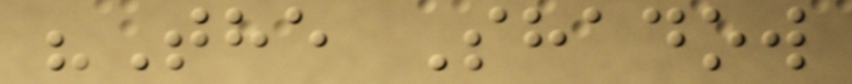"The Shadow
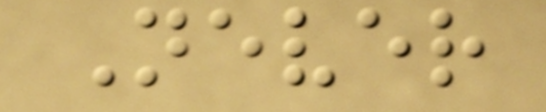Never
